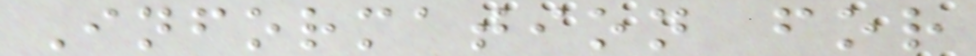Information for
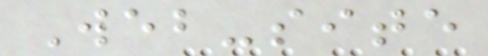Web-site
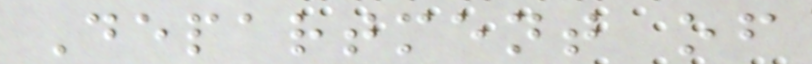Department of
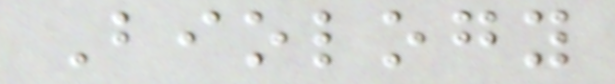Biology
